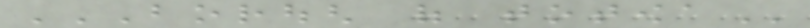BOROUGH OF TOTOWA
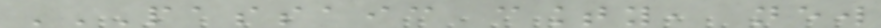PASSAIC COUNTY, NEW
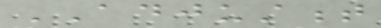ADJUSTMENT
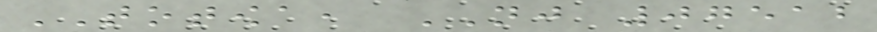TOTOWA, NJ 07512
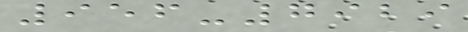956-7929
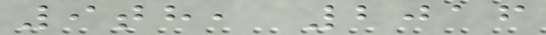9th, 2016
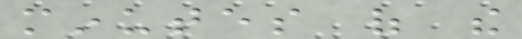minutes of the
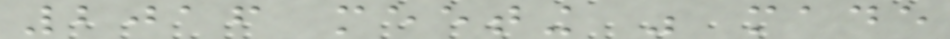2016 meeting was made
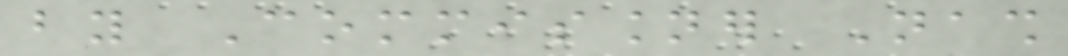by Commissioner Nash
